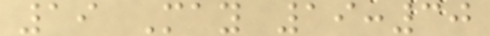19 May 19:30
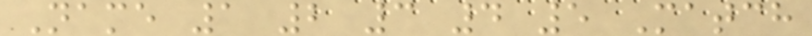Name 1 2 3 4 5 Match
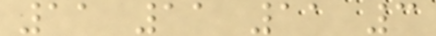11 11 11 3
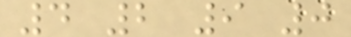4 2 9 0
